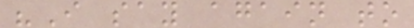"I say again to
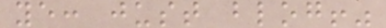ye: just blog!"
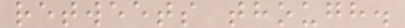retweets though.
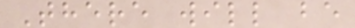There will be
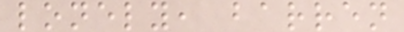lonely, barren
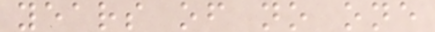years of no one
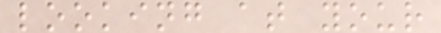looking at your
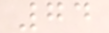74
